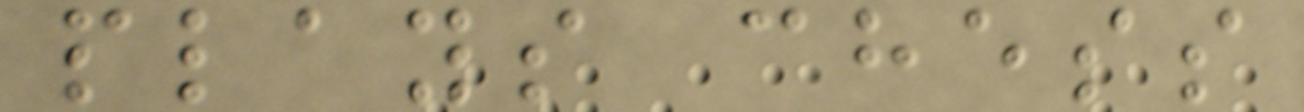plays chess
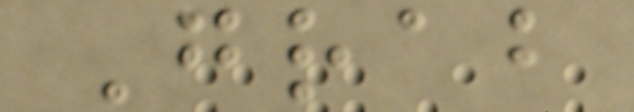Grab
